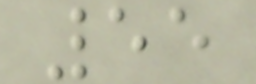55
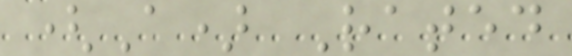(A) Rated
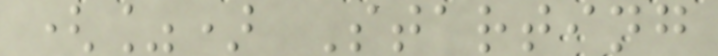(%) Starting
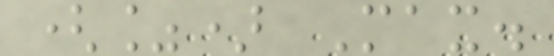(%) Max.
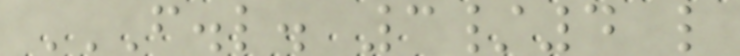F.L. 3/4 L
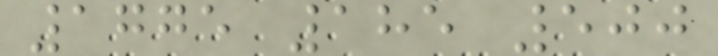1775 185 500
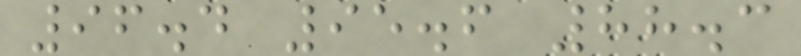96.4 95.6 88.3
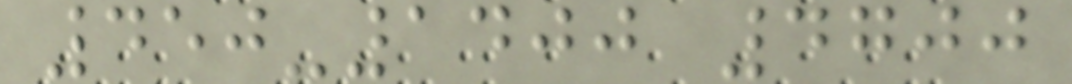450-1400 4700
